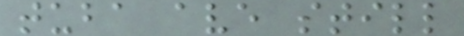tuba ave still
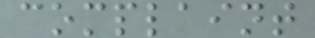complaint
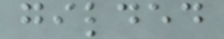gilded
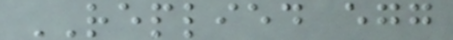REPLIED egg
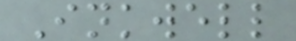Inkwell
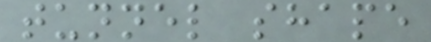tunnel shape
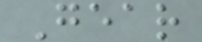Gear
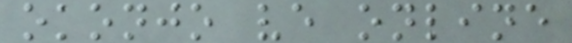okonjo ve online
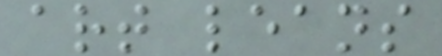art leans
